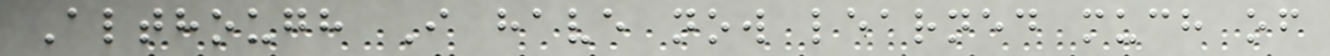Although I have now learned much of
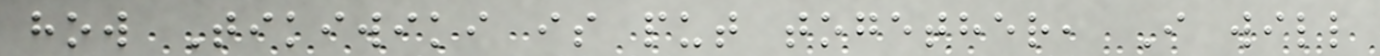how Tikiwiki is put together, I will
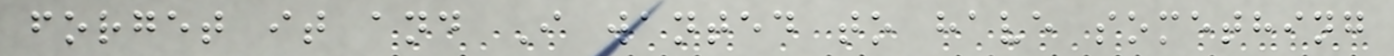forget it and I wanted to have something
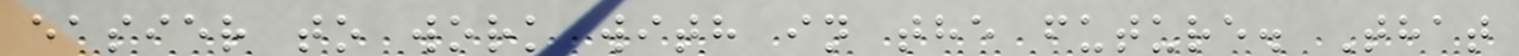easier to work with in the future. That
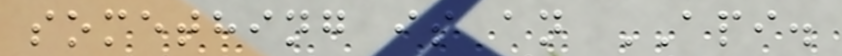something is an API.
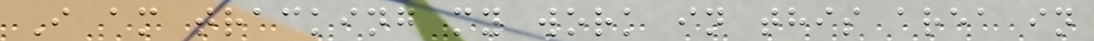I am tracking my work in this area in
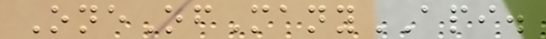OneOfManyAPI.
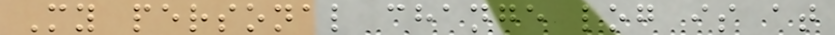My personal change log is at
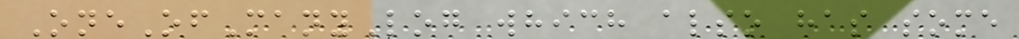OneOfManyLog which also has some
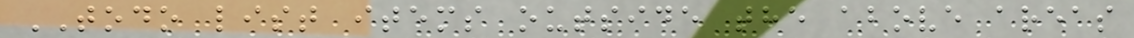TODO list items outside the above areas
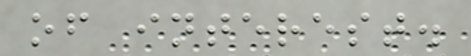of interest.
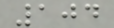104
